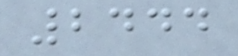2444
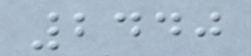2440
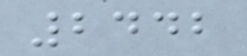2442
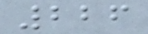226
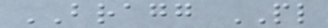BRAGG PL
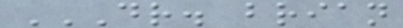DR. BRIAN
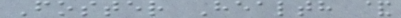Foster Health &
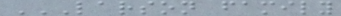LARSON FAMILY
